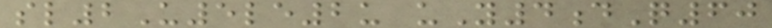sl2U5le2u uY4dQ60
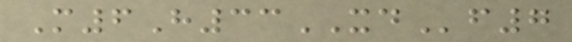M6H33XDf7
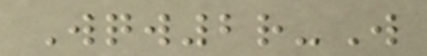Wqw2r-W
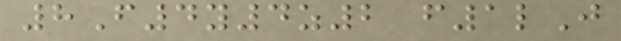8F4y4z2 f1lJ
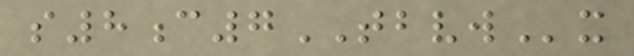s8c7TBVWx
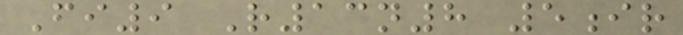Fi9 R13n8 5ir
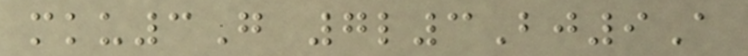mku3G 7l3Bj9A
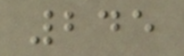245
